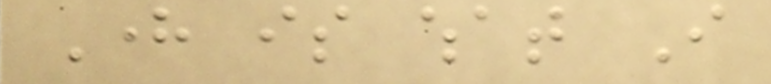Here is what I
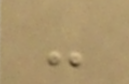-
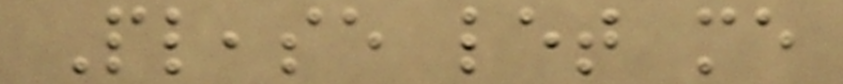Please let me
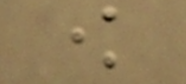know
